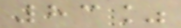83%
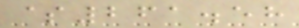$261.58
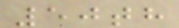50th
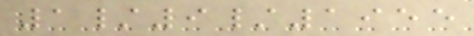1/9/1955
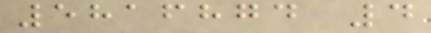5816874 4
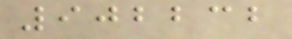902232
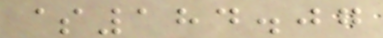$184.07
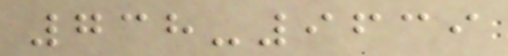738-9639
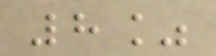8%
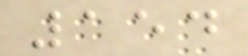154
